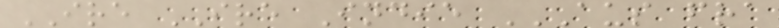IRE IRE Indie AUS FRA
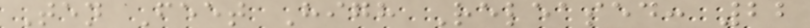Ten Feet High Released: 22
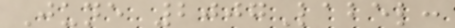June 2007Label:
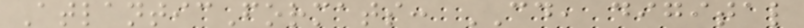AtlanticFormats: CD, digital
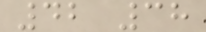42 38
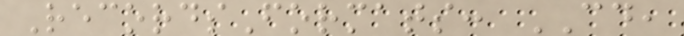RecordsFormats: CD,
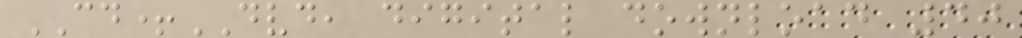CD+DVD, digital download 40
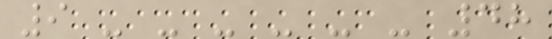9 - - - - - - 48
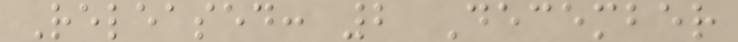Released: 2 December
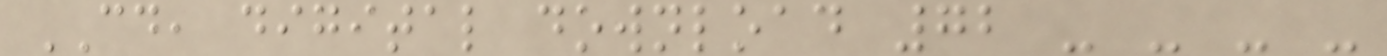CD, digital download 72 - - - -
